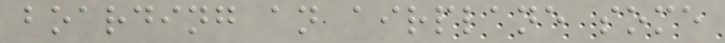boarding an airplane some
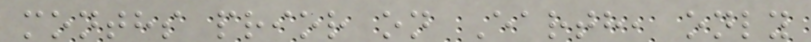months prior on Earth, only
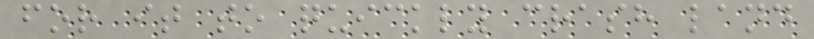for it to quickly crash land
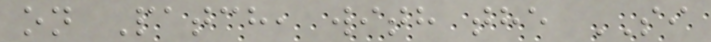on Patch, with the SI
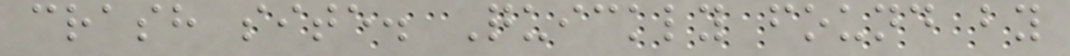crash site. Quickly found by
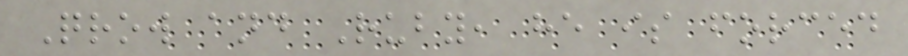Qrow and Ruby, he is forced
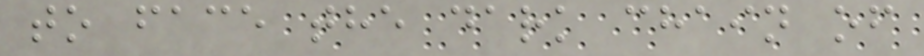to face the dark chain of
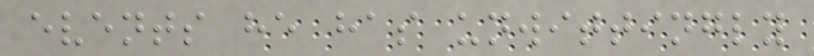events he has unwittingly
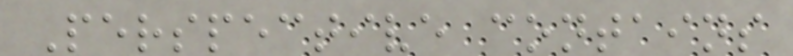Perspective contains
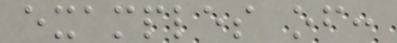examples of:
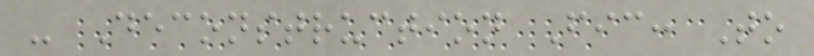- Deconstruction Fic: To
